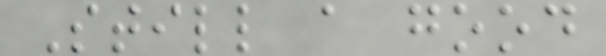Still a good
